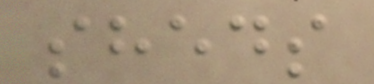sheds
